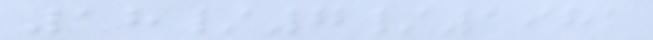18/7/1981
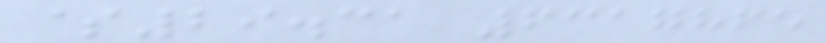$29.31 6317865
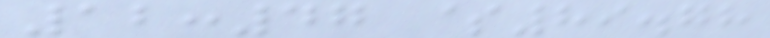12:47 $89.78
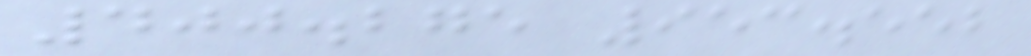400.275 953.552
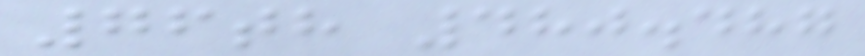76th 480.487
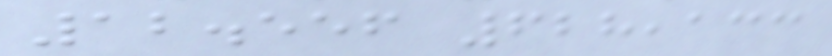12.556 628,133
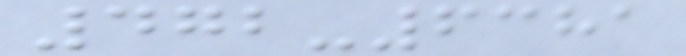472-6381
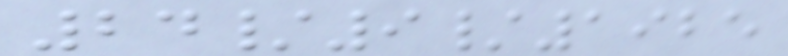24/9/1925
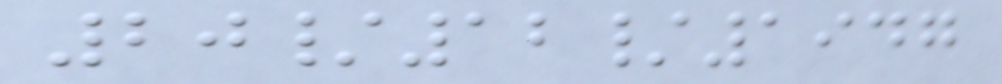20/12/1947
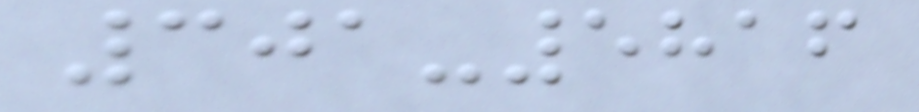301-5816
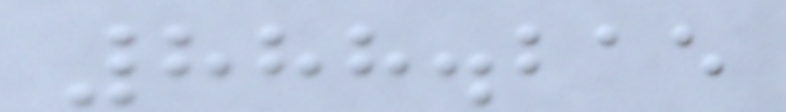888.215
